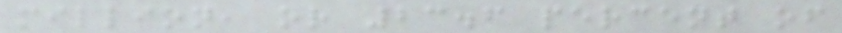million, or 23.6 percent of
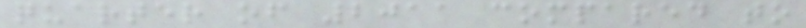quarter of 2011 compared to
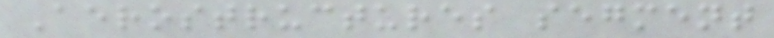Aerostructures segment
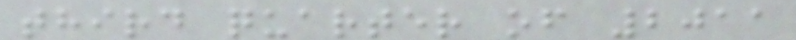third quarter of 2011
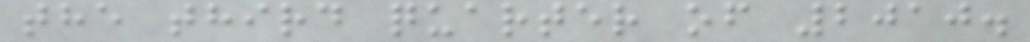the third quarter of 2010.
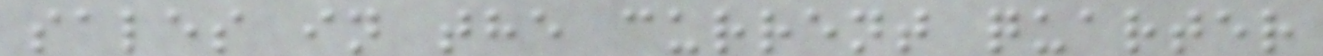sales in the current quarter
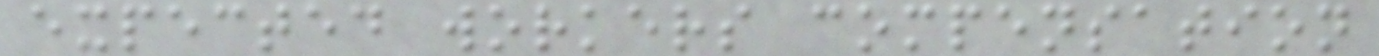expected workers compensation
